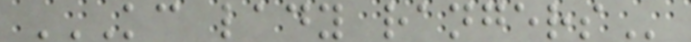KC LADY RANGERS
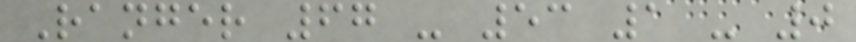Ranger 67 - 53 1 - 0
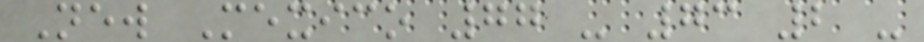New Mexico 77 - 73 2 -
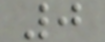0
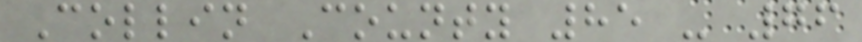Collin County 85 - 76
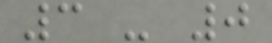3 - 0
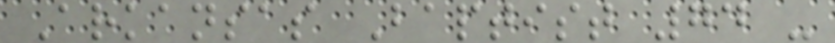Arkansas Baptist 74 -
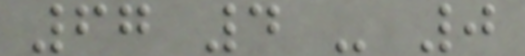67 4 - 0
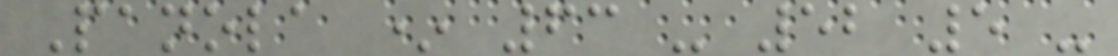Panola * 63 - 52 5 -
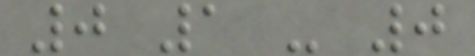0 1 - 0
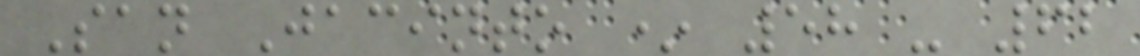San Jacinto * 58 - 62
